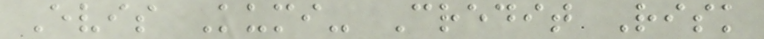Evis Kumi- Credit Risk
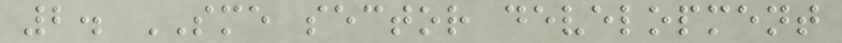2. SME sector development
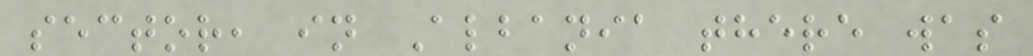sector, in Albania there was
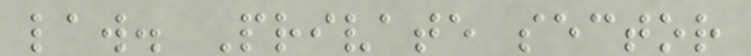law. Private sector
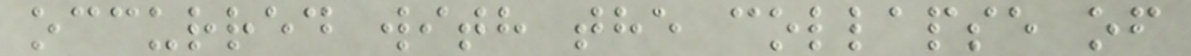occurred with the collapse of
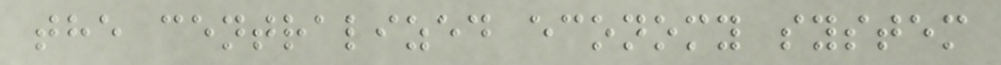the centralized economy system
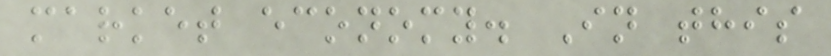market economy. In this
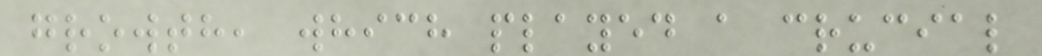growth, which played a crucial
